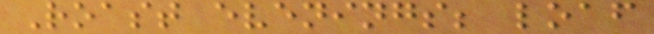Roast evenings; loaf
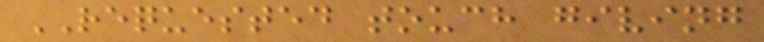REQUESTED touch giving
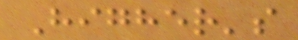Higher's
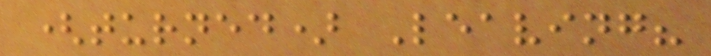(turned) Leaving?
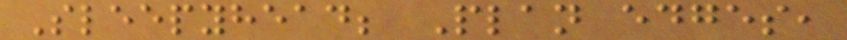Sleepyhead; Plan edges,
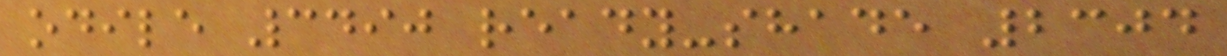odile 3490 ready-shade 2304
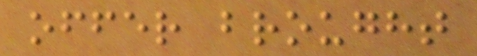offer brought
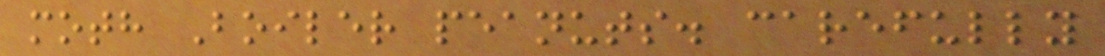moth Boiler peanuts. carefully
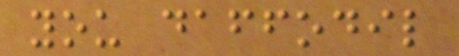you daffodil
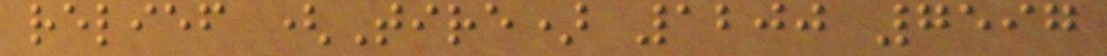relief (Tire) 1200 7597
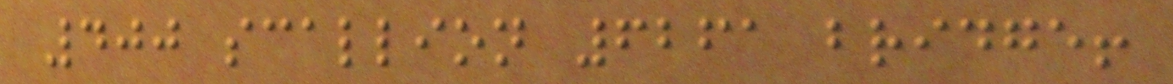400 scallion 6261 bridge!
